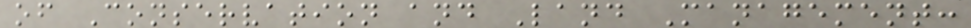of Conservation and Land Management:
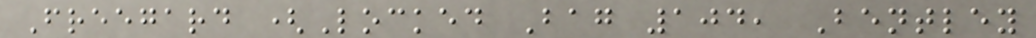Freegard (Locked Bag 104, Bentley
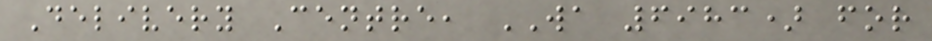Delivery Centre, WA 6983) for
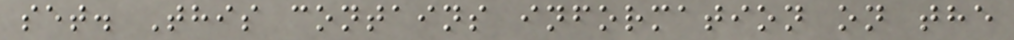set. This contains information on the
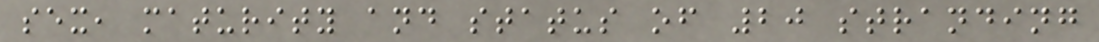sex, maturity and status of 20 stranding
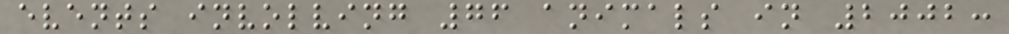events involving 76 animals in 2002:
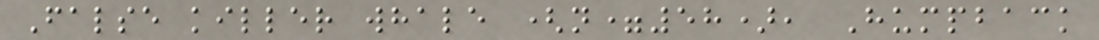False killer whale (n=58), Humpback
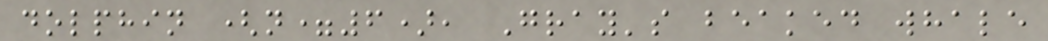dolphin (n=6), Gray's beaked whale
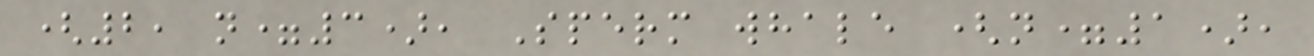(2, n=3), Sperm whale (n=1),
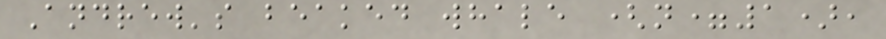Andrew's beaked whale (n=1),
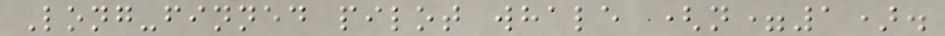Long-finned pilot whale (n=1).
